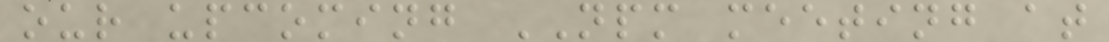our upcoming NPM meeting at
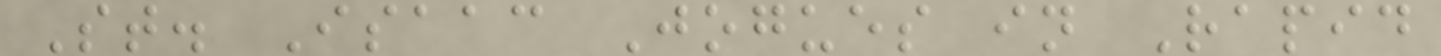St. Isaac Jogues in Rapid
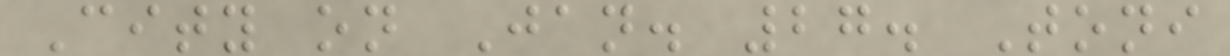City on Jan. 27. Toni
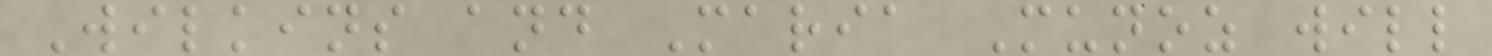Wilkins and Maria Munoz will
